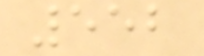552
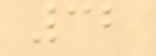32
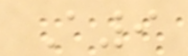A9
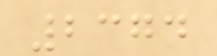2374
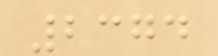2374
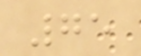75
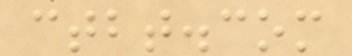ctbt.com
